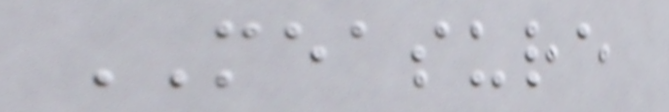MEASURE
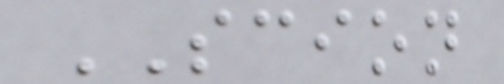SCION
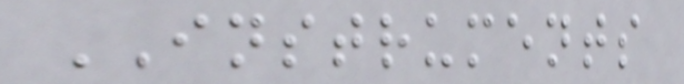INSTRUMENTS
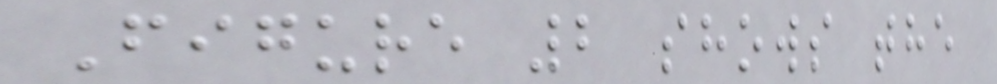Figure 2 shows the
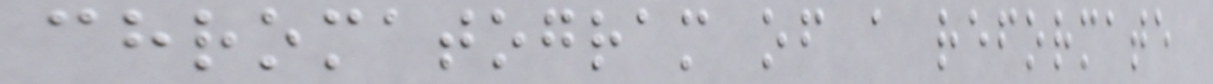chromatogram of a reformate
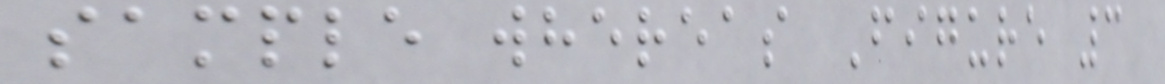sample whereas Figure 3
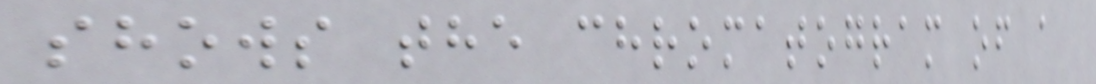shows the chromatogram of a
